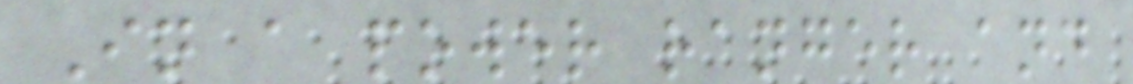In a power ranger and
